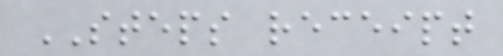STEPS receipt
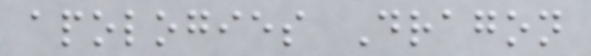apologies Dragon
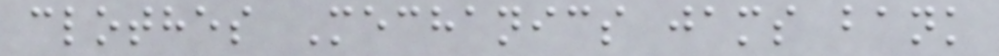clothes Mechanics jams bank
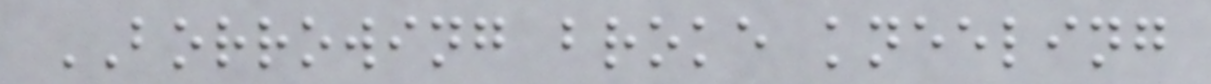BORROWING broke kneeling
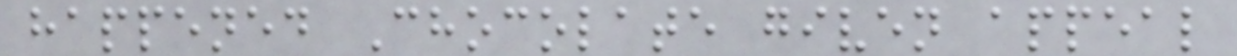happened Chocolate given appeal
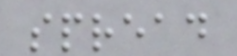spread
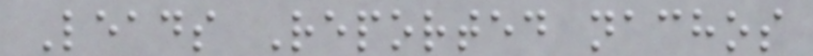Leads Reported nachos
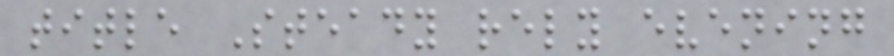title Steady rely evening
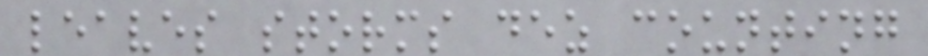leaves storms dez counting
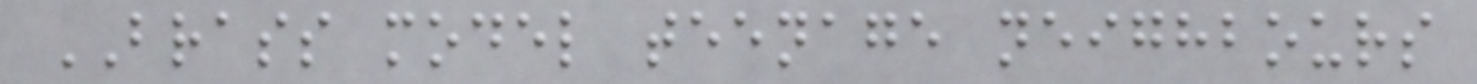BRASS model teenage neighbours
